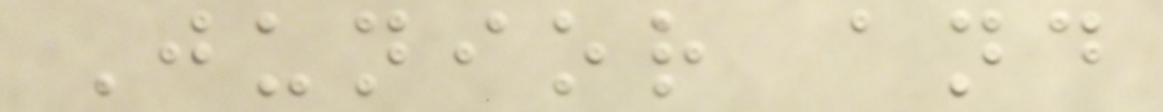Junior and
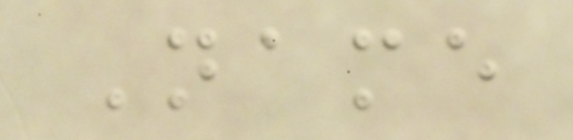Name
